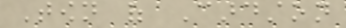Town of Cardston
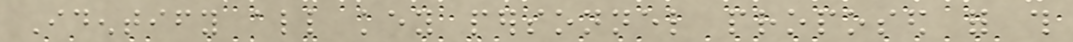Identify all key personnel proposed for this
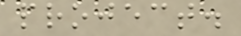project.
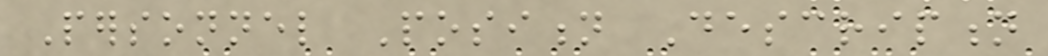Personnel Position Description
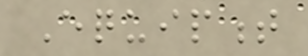Equipment
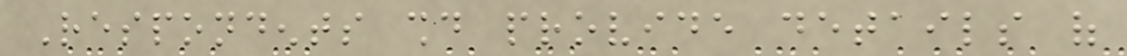Respondents should provide details of
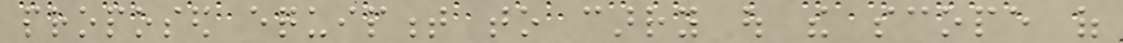proposed equipment to carry out the scope of
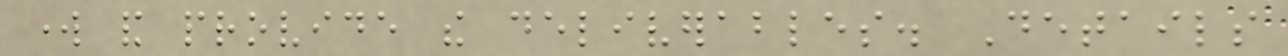work and provide the deliverables. Details
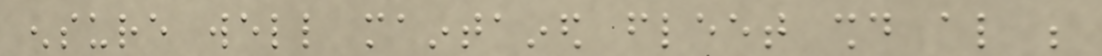ensure well maintained fleet should also be
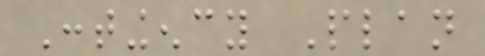Contingency Plan
